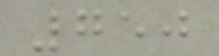750
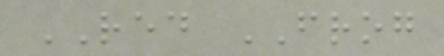RED FROG
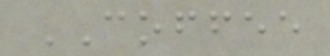COFFEE
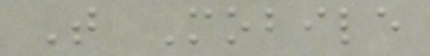T Mobile
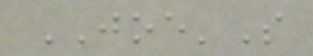JOE'S
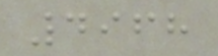4968
